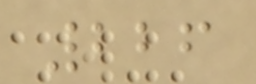226
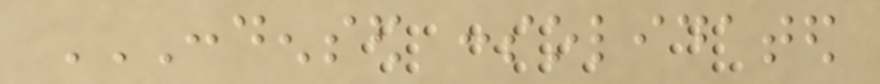CONDENSED CONSOLIDATED
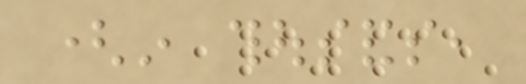(in thousands,
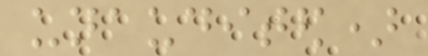unaudited)
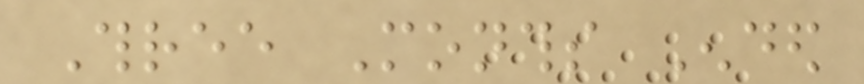Three Months Ended
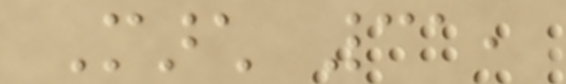March 31,
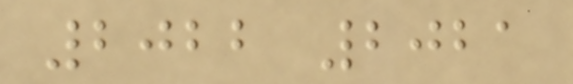2022 2021
